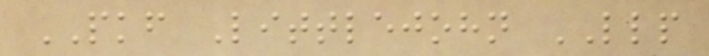PKF Littlejohn LLP
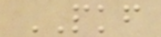PKF
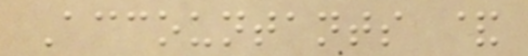Accountants &
